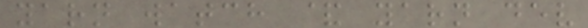yarn watch & yarn dev
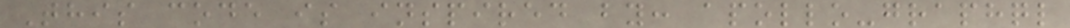This code is inspired by: apollo-graphql
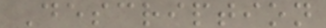Description
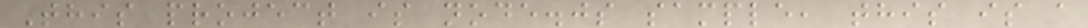This project is node.js sample, this is a
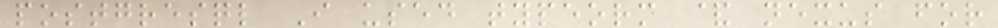postgresql I used typeorm & nexus for
